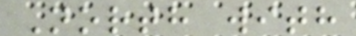North with
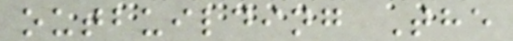outbuilding The
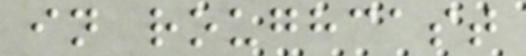in roughcast
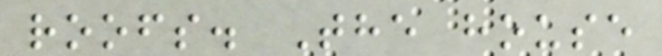roofs. The house
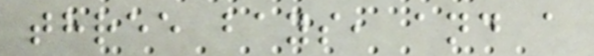three bays, and a
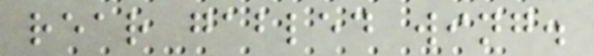rear gabled wing.
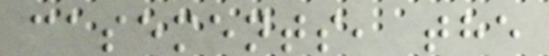casements, the
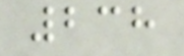238
